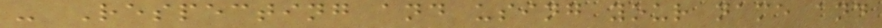- Respecting and using your name and
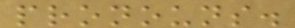pronouns.
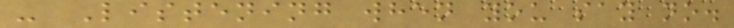- Listening when you say no.
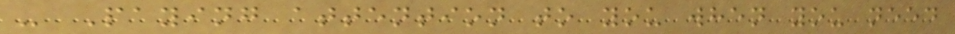- Paying attention to you when you need
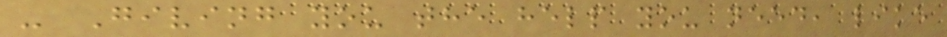- Giving you the help you need, like
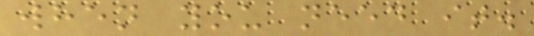when you need it.
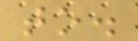to.
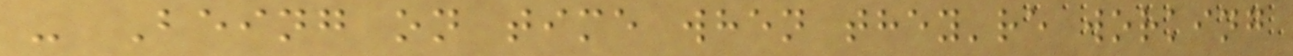- Being on time when they're working
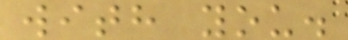with you.
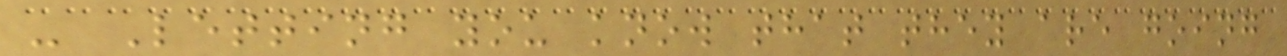- Letting you know that they are going
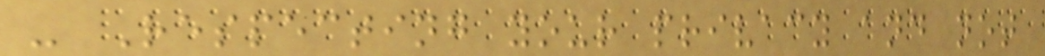- Respecting your privacy and not
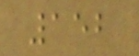152
